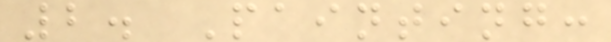2. Painting:
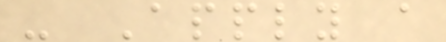- Apply a
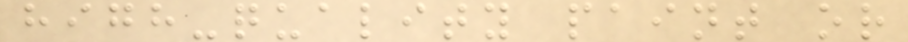high-quality paint or
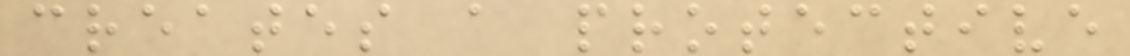creates a protective
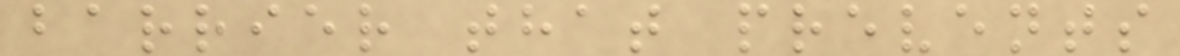barrier that prevents
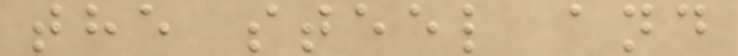the steel and
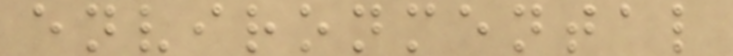environmental
